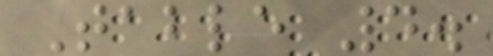Table 4.
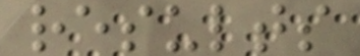results
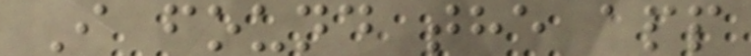I found the app
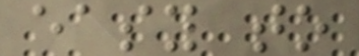easy to
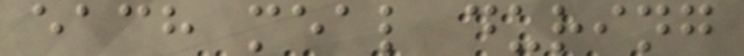each meal during
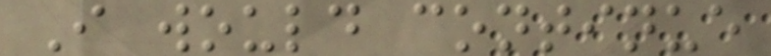I would continue
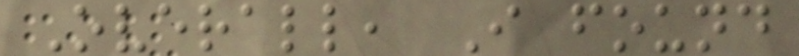Overall, I found
